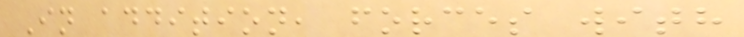In addition, forces with
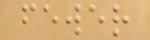fewer
